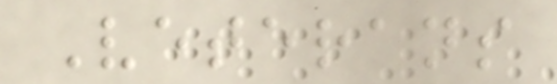Veterans
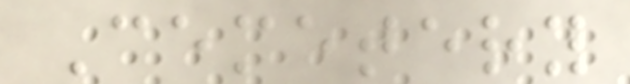Cemetery
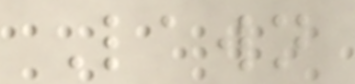Lawn
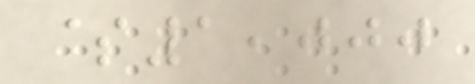$1,000
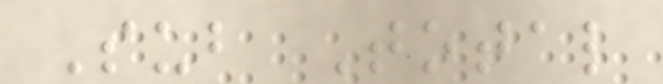Sub Total
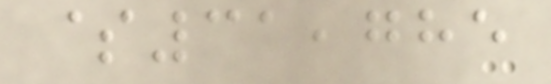$31,785
